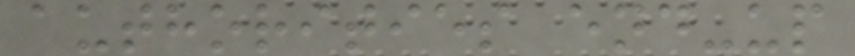authorities end-up
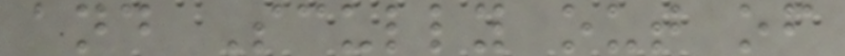and Scully out of
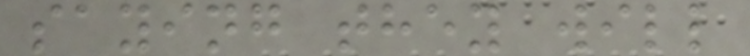saying they will
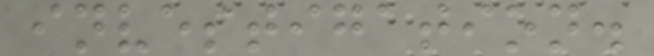investigation.
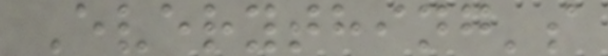Everything's
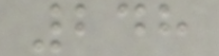248
